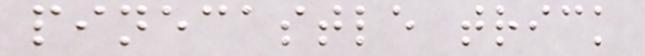pinecastle trick
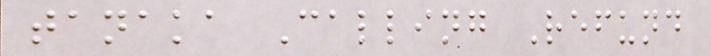tanaka Calling Refund
